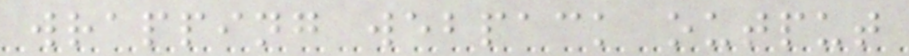wrapping webpack output
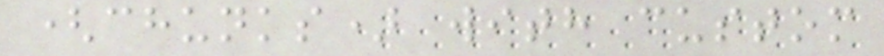(chunks) with custom
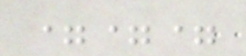===
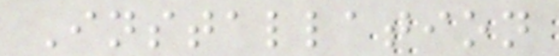Installation
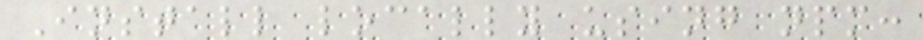Install locally using npm:
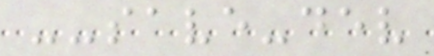--save-dev
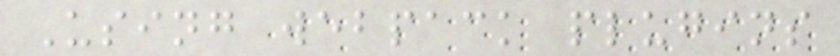Using webpack plugins
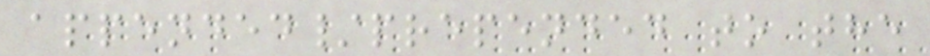appended/prepended to the
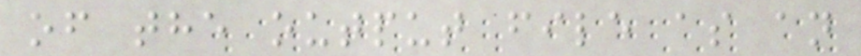of the output file as an
